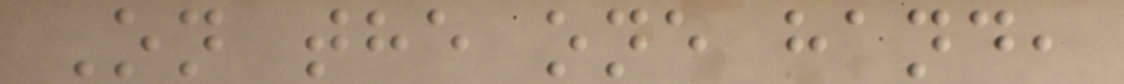On the one hand,
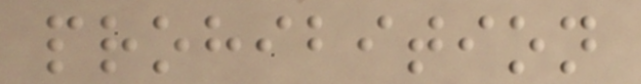prohibition
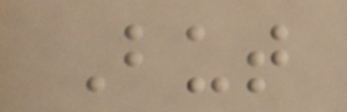But
